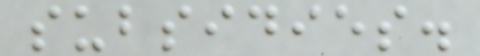subsidies.
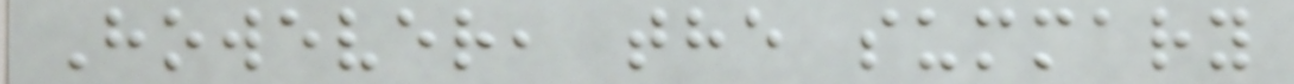However, the summary
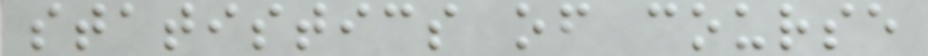statistics of course
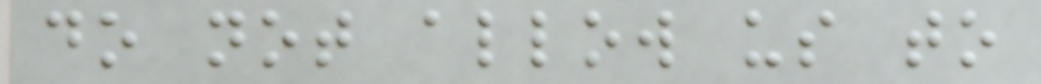do not allow us to
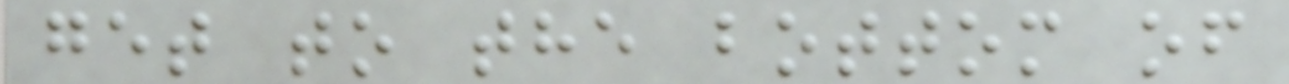get to the bottom of
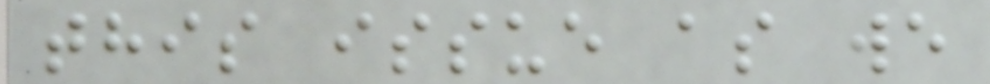this issue as we
